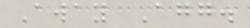Away Agg.
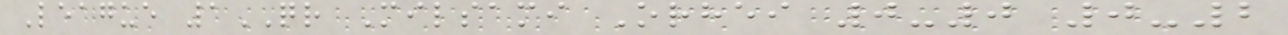League 1QR Milsami Orhei 0-0 0-2
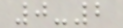0-2
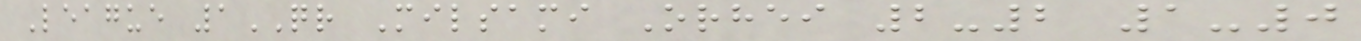League 1QR Milsami Orhei 2-2 1-0
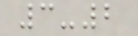3-2
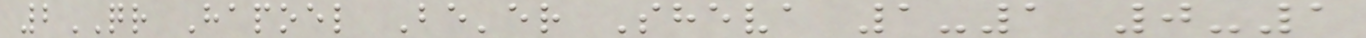2QR Hapoel Be'er Sheva 1-1 0-1
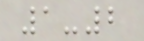1-2
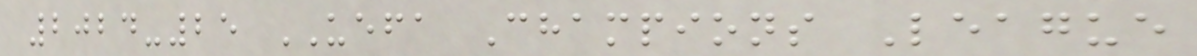2024-25 UEFA Champions League
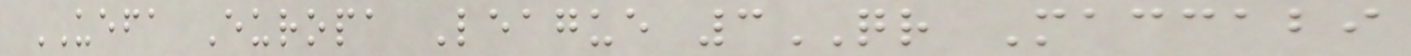UEFA Europa League 3QR Maccabi
